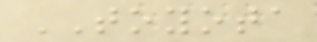TOYOTA
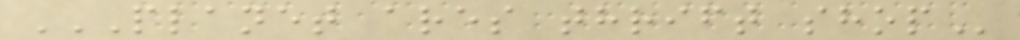PLANET ARES THRIFT SHOP
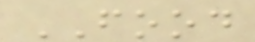FOOD
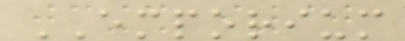EMPORIUM
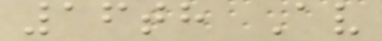16th Av
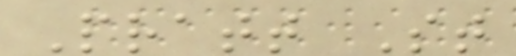Pratt St
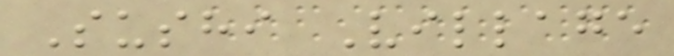Sushi Village
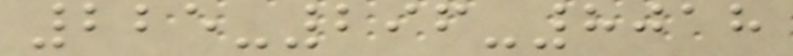225-296-8018
